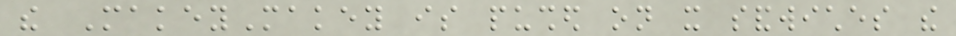the MakeyMakey is pushed on it sandwiches the
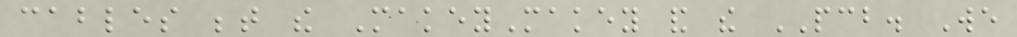cables between the MakeyMakey and the PCB. We
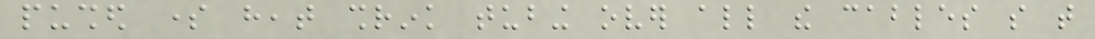pushed some heat shrink tubing over all the cables so that
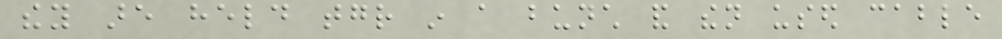they are held together in a bunch and then used cable
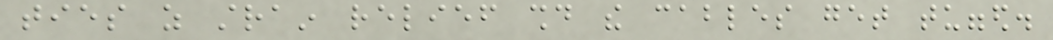ties as strain relief should the cables get tugged.
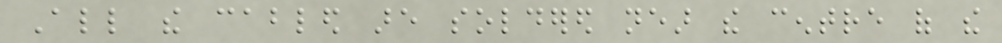All the cabled are soldered near the centre of the
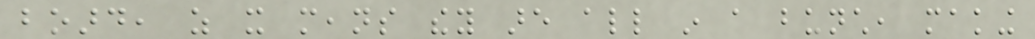board, as it means they are all in a bunch, making
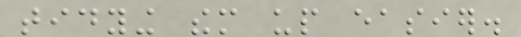tidying them up easier.
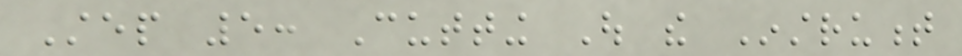Step 5: Cutting Out the Instrument
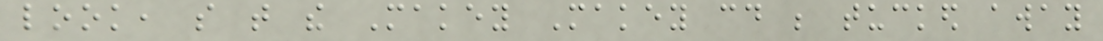look, so that the Makey Makey could be tucked away
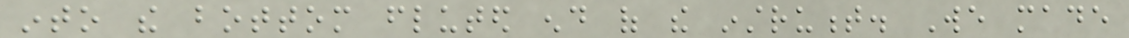into the bottom fluted end of the instrument. We made
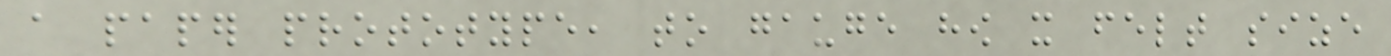a paper prototype, to gauge how it felt size
